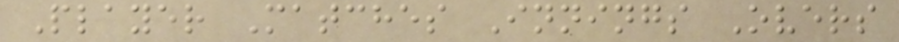Player Matches Innings Overs
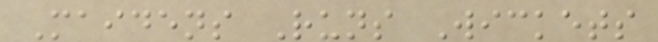Maidens Runs Wickets
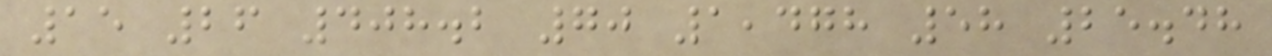15 26 408.2 70 1,478 58 25.48
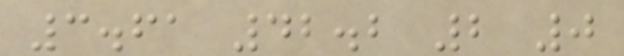3.61 42.2 2 0
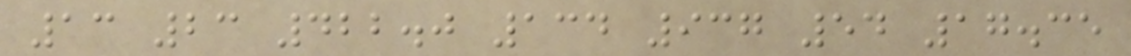13 23 422.0 134 937 54 17.35
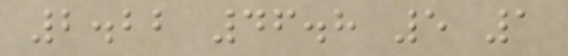2.22 46.8 5 1
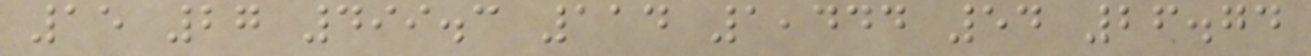15 27 499.3 114 1,444 54 26.74
